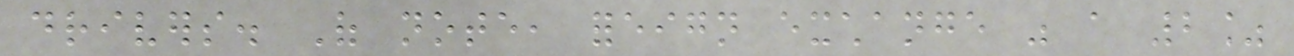drivers. Of note, foreign exchange was a 2%
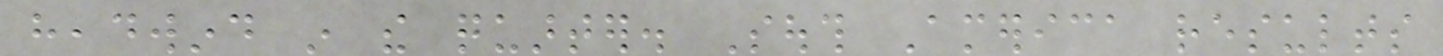headwind in the quarter. South America results
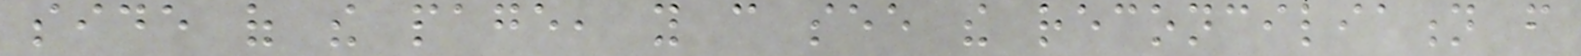side of the page, you can see the reconciliation from
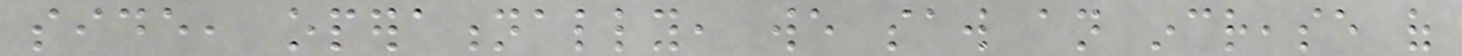side, operationally, we saw an increase of
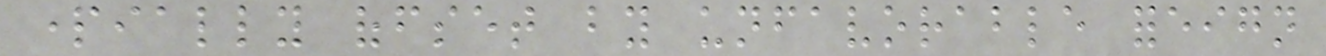partially offset by unfavorable foreign
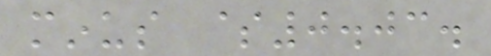minus $0.03.
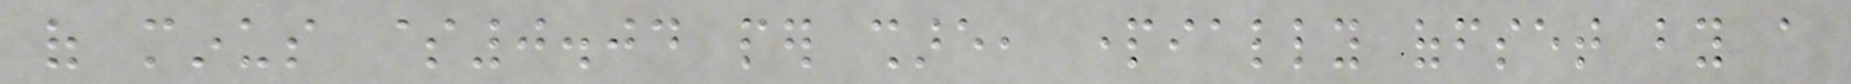of minus $0.04 per share, partially offset by a
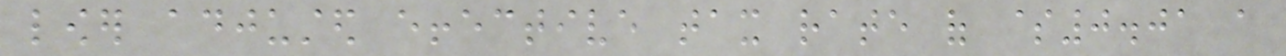lower adjusted effective tax rate of $0.01 a
